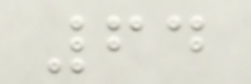64
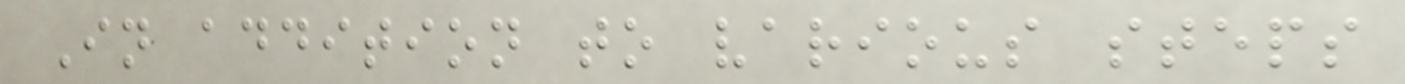In addition to various steps
